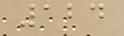124
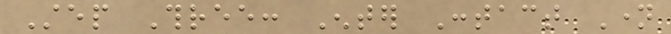Step Three: Enter Contact Name
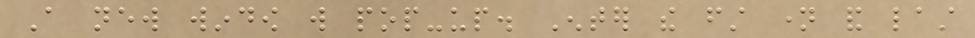A new window will pop-up. Enter the first name and last
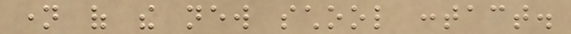name of the new school contact.
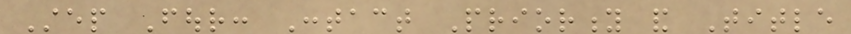Step Four: Contact Priority and Title
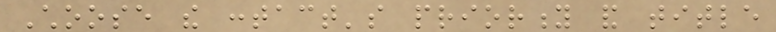Choose the contact's priority and title
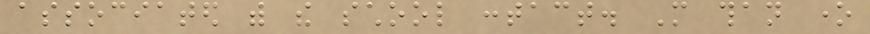associated with the school contact. More than one
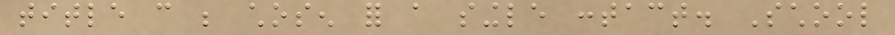title can be chosen for a single contact. School
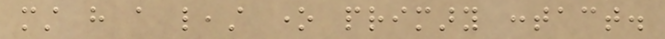must have a least one primary contact.
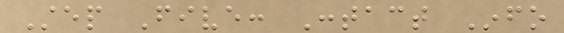Step Five: Contact Info
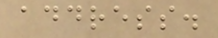address.
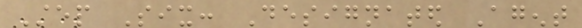Step Six: Designated Agent
